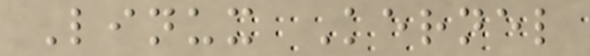Linux Kernel
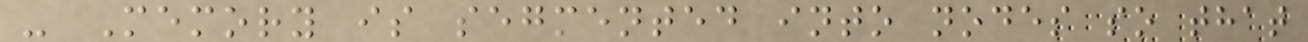- Memory is segmented into nodes so that
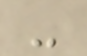-
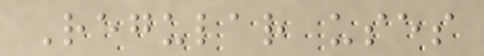Regular uses
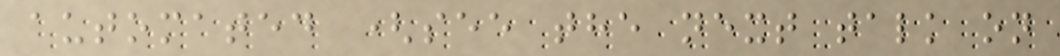automated (see the next talk on
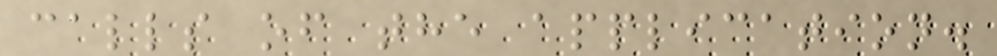calls of the application.
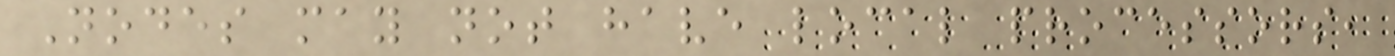Nodes may not have local processors,
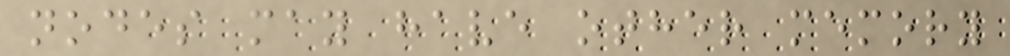nodes may have other memory
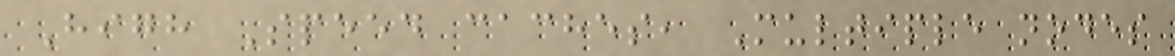High Speed caches, Multiple nodes
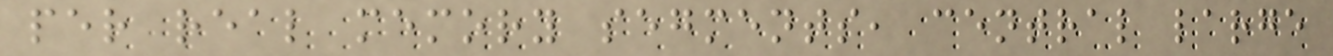per real memory segments, central large
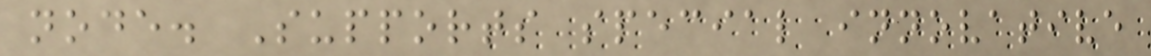node. Supports special innovative
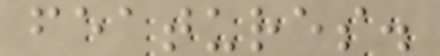features.
